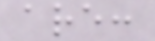are:
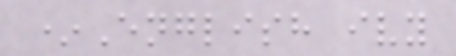*English ivy
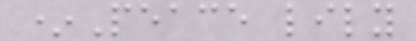*Peace lily
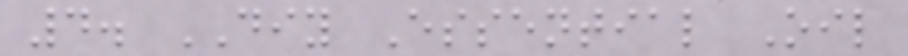4. DIY Essential Oil
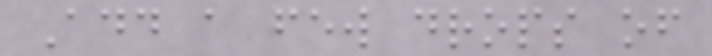Add a few drops of
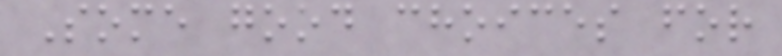Some good choices for
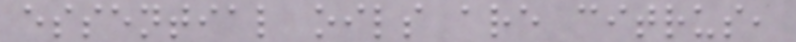essential oils are citrus,
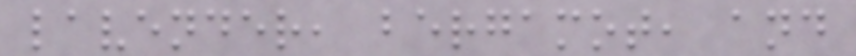lavender, bergamot, and
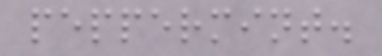peppermint.
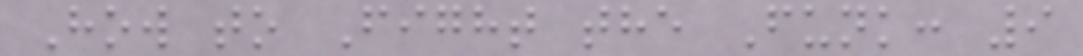How to Fight the Funk: 9
